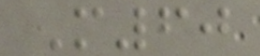M60
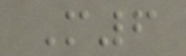M6
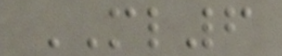ML6
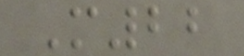M22
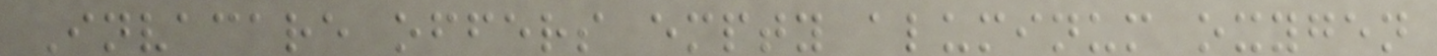Invacare offers empty aluminum oxygen
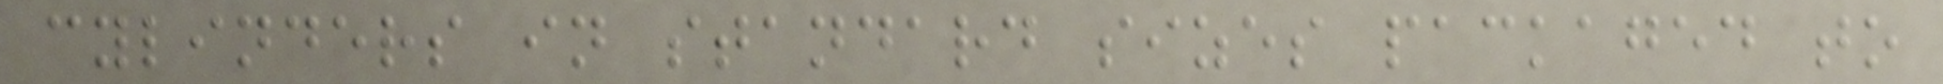cylinders in standard sizes packaged to
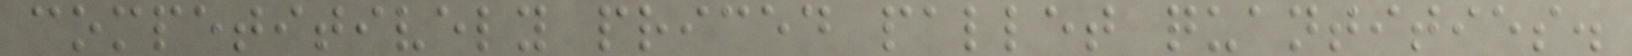competitively priced pallet quantities.
